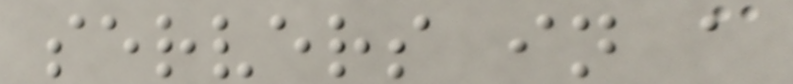servers in a
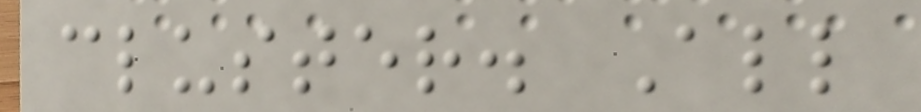cluster. All
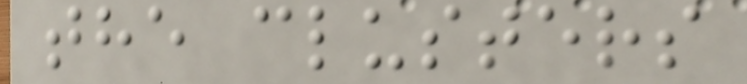the clusters
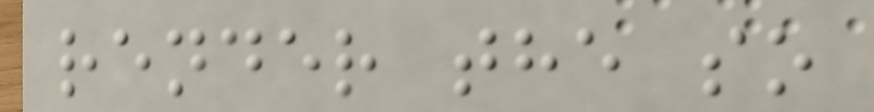render the so
